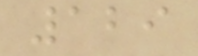129
